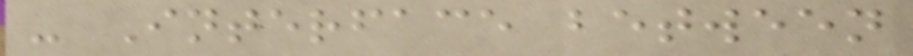- Interface between
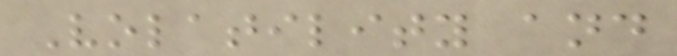Volatility and
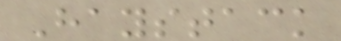Haystack
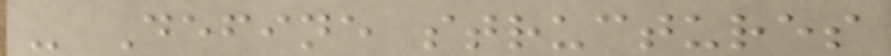- Define structures
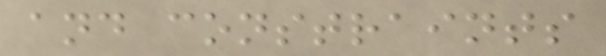and constraints
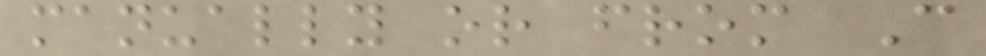manually or from C
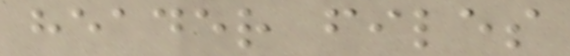header files
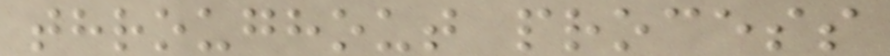throughout process
